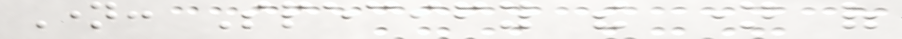Name: Specify the name of
